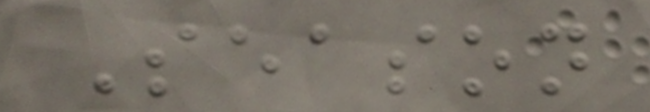Season
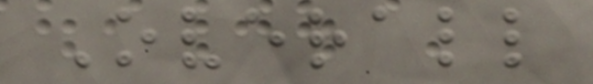Overall
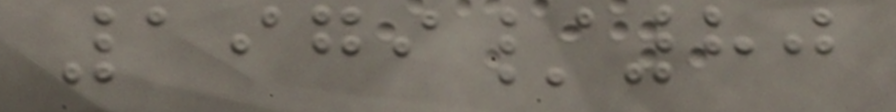1979/80
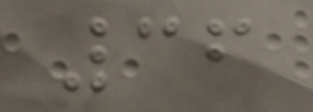36
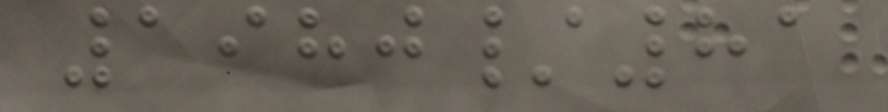1980/81
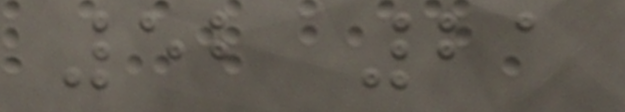52 21
